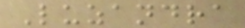Luzandra
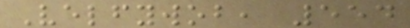Velfywob, 554
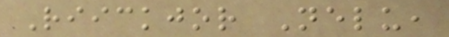Riickjor Nelu,
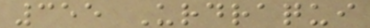355 Urdraqui
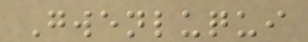Gwenluqui
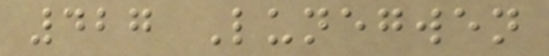427 Lunegwen
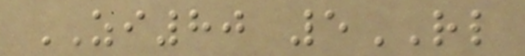ZI80 5RL
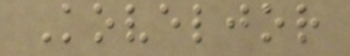Koveljor
